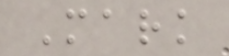Mark
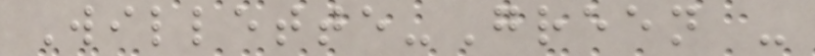Willette-Green -
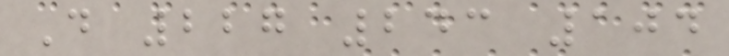D 227 243 104
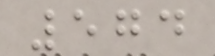574
